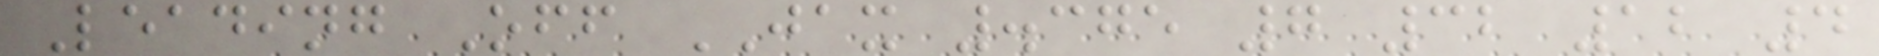Leading Off JAX .375 7 32 12 4
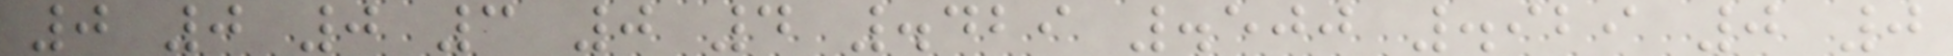0 0 0 3 0 4 .429 .500 .929 0 0
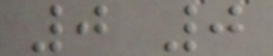0 0
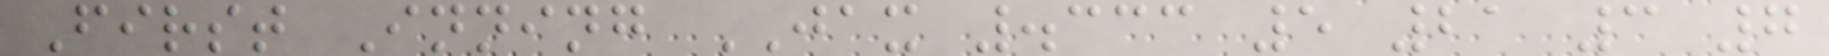First Inning JAX .333 5 21 3 7
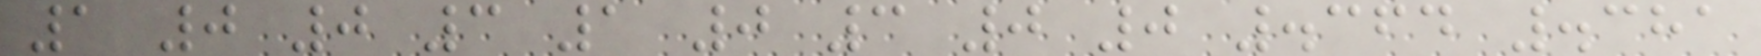1 0 0 3 1 0 3 0 0 .364 .381
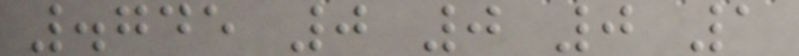.745 0 0 0 1
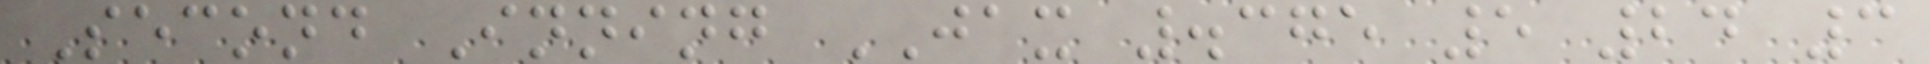Second Inning JAX .375 5 24 3
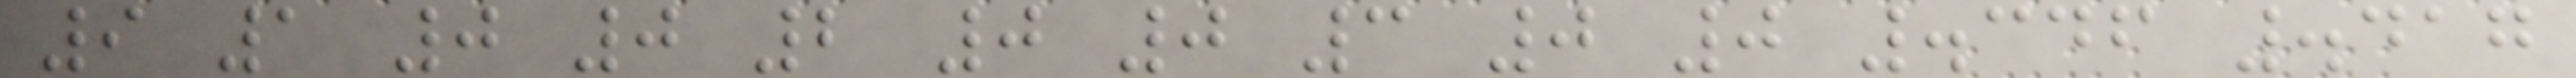9 1 0 0 2 0 0 3 0 0 .346 .417
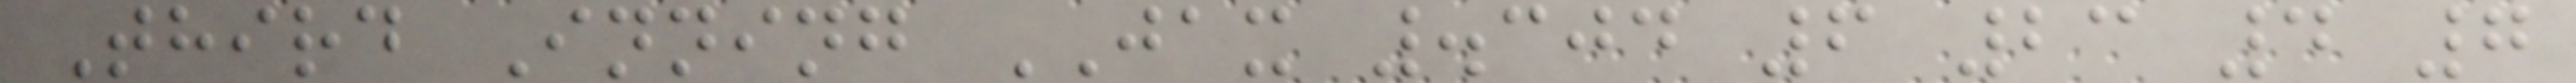Third Inning JAX .304 6 23 4 7
